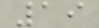19
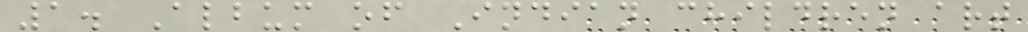1. Album of Indian children art
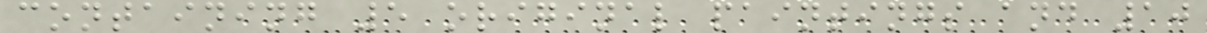containing 5 original paintings and 10
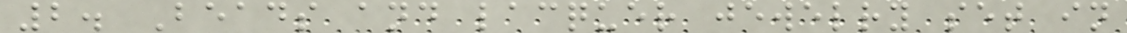2. Beads and lacquer jewelry set in
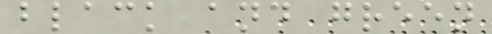black and green
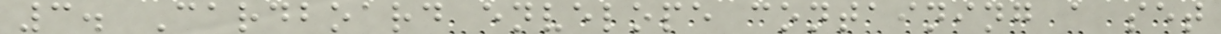3. Cardboard envelope containing a set
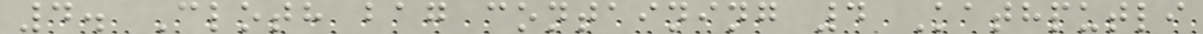4. Cloth bag containing 4 Kathputli
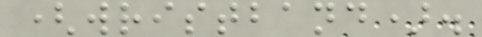(wristband).
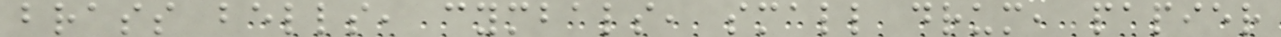brass bells, cymbals, small drum, papier
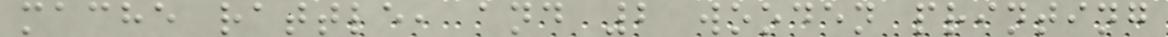mache rattle, and 2 wooden printing
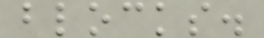blocks.
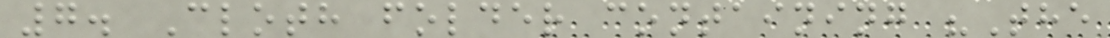7. Cloth folder containing "The
